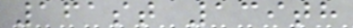161st 139th
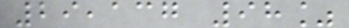29,137 98%
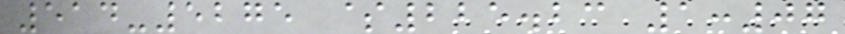514-5275 $225.23 1:07
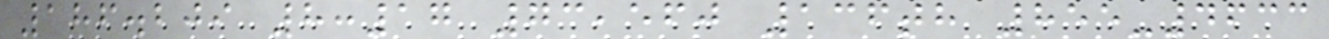186.209 8:17 73,560 136th 855-4633
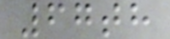67th
